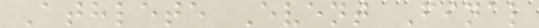Athlete Event Final
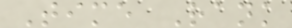Time Rank
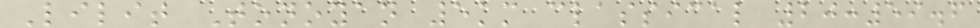Lilit Tonoyan 5km classical 20:59.6
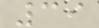39
